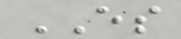ES
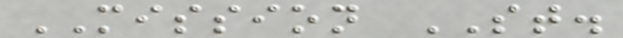MISSION ST.
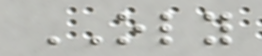OLY
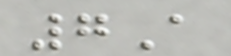7A
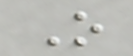O
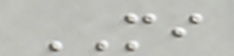MI
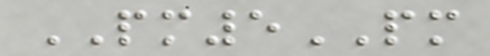PM5PM
